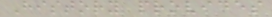History provides
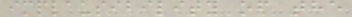implausibility of the
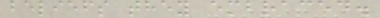beliefs they embraced.
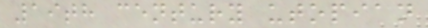19th century utopian
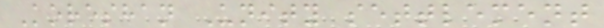Koreshan Unity settlement
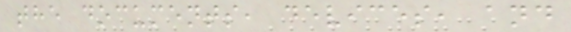the documents, devices, and
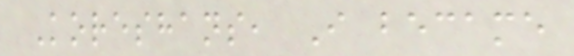Koreshans, I became
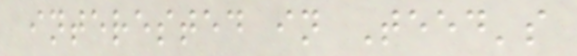interested in Teed's
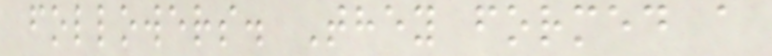followers. They formed a
